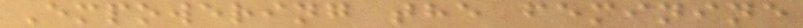Empowering the feminine
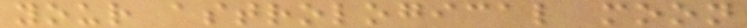your astrological moon
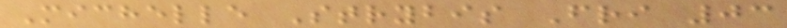Michelle Strybis Fri 03
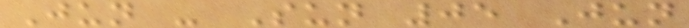Jun - Sun 05 Jun
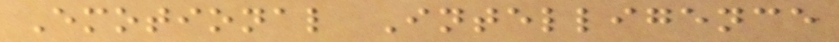Emotional Intelligence
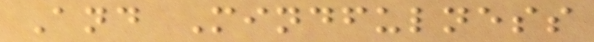And Mindfulness
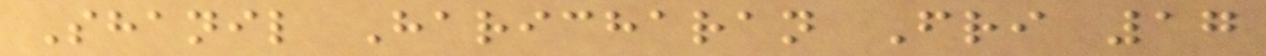Shanil Haricharan Fri 17
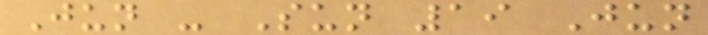Jun - Sun 19 Jun
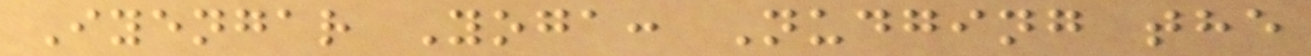Iyengar Yoga: Nudging the
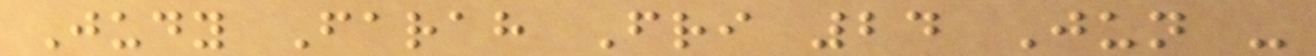Judy Farah Fri 24 Jun -
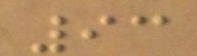93
